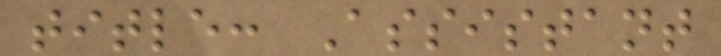title: Assistant
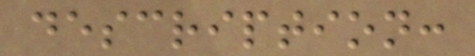description:
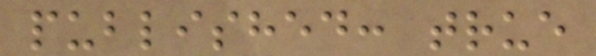published: true
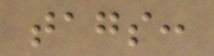tags:
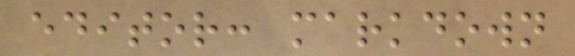editor: markdown
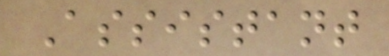Assistant
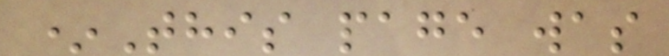*This page was
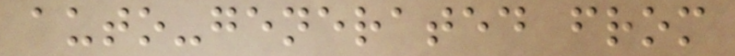auto-generated from
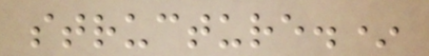structure.*
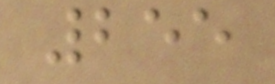255
